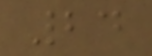24
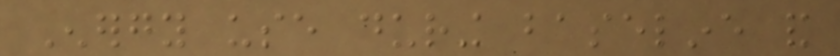Energy use during baseline and
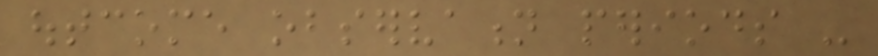outcome observation periods -
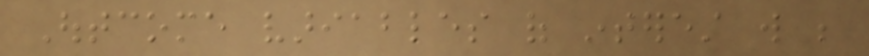Outcome variables of interest will be
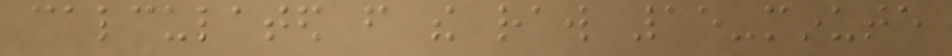calculated from the raw 15-minute
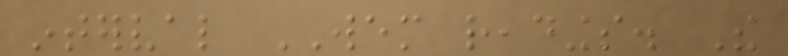interval WEM readings. The
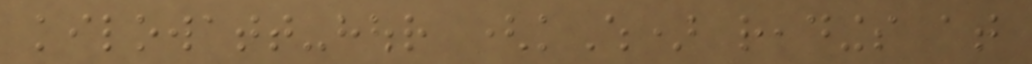kilowatt-hour (kWh) readings at
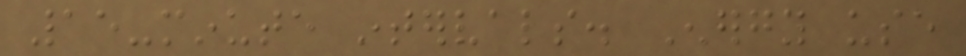15-minute intervals. Energy use
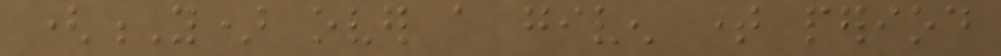(Y) over a given time period
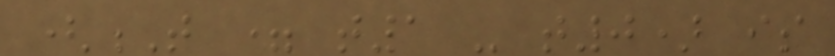(T = t1 - t0) is
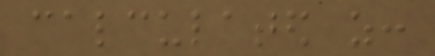calculated as:
